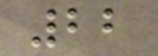22
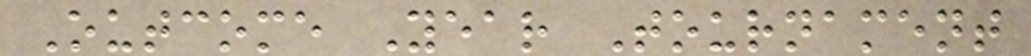Outcome Year Tournament
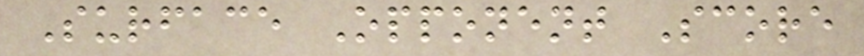Surface Opponent Score
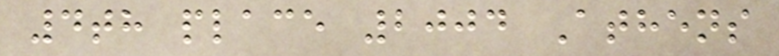4th place 2004 Athens
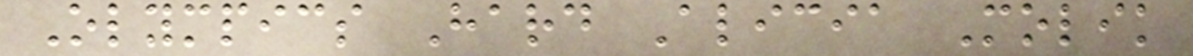Olympics Hard Alicia Molik
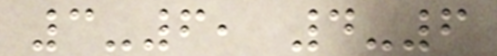3-6, 4-6
